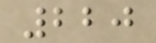220
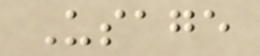Usage
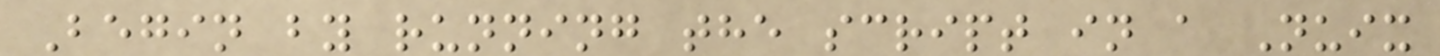Begin by running the script in a Nuix
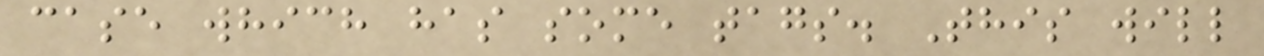case which has some tags. This will
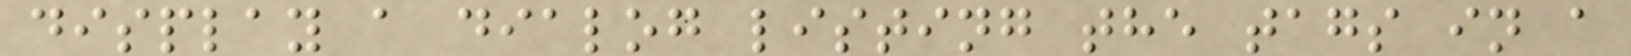display a dialog listing the tags in a
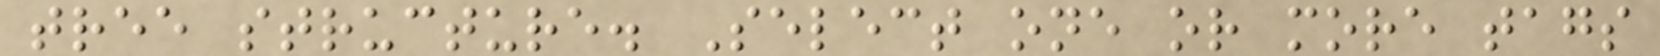tree structure. Select one or more tags
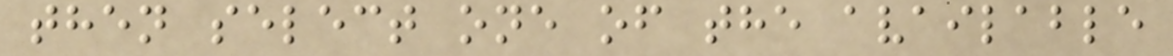then select one of the available
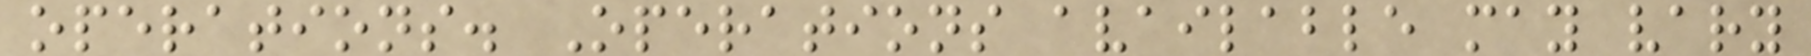operations. Operations available may vary
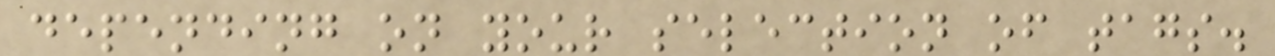depending on your selection of tags.
